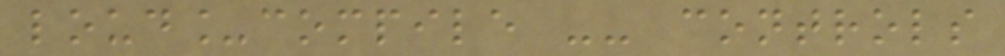loud_compile -- controls
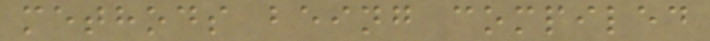methods being compiled
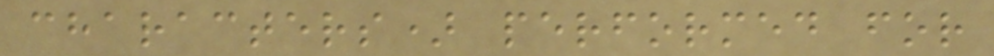characters) performed for
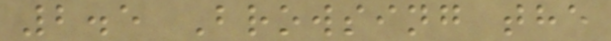2.5 Browsing the
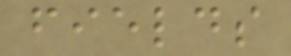fields
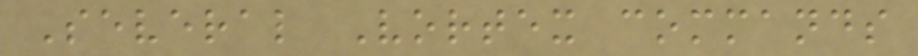Several Vortex commands
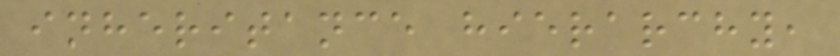inheritance hierarchy,
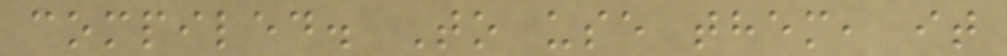compiled. To use them, it
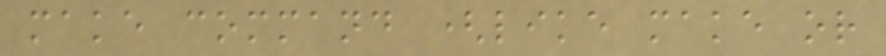make command (like make or
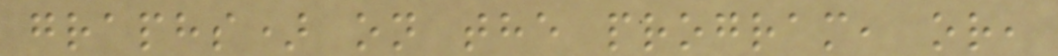graphs) on the program, or,
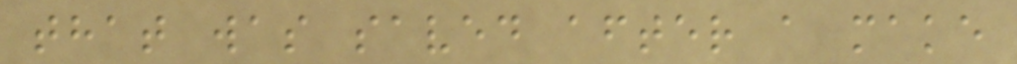that was saved after a make
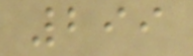299
